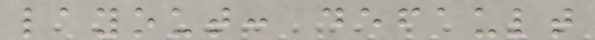layout: default
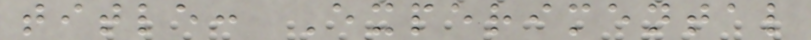title: Experimental
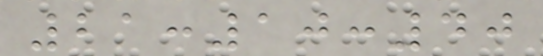21:10:40
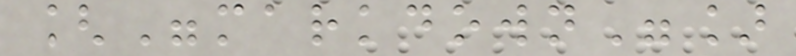["markdown"]
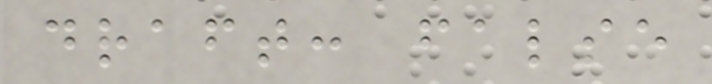draft: false
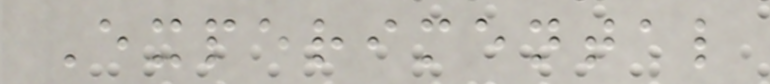Experimental
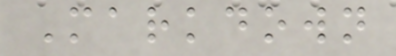Markdown
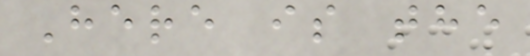Here is the
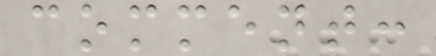comment:
